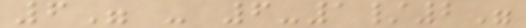6" - 6-1/2"
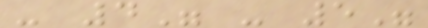- 4" - 5"
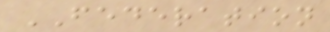FEDERATION
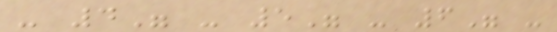- 4" - 5" - 6" -
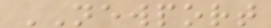NEWPORT
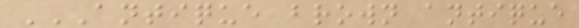ANTIQUE BROWN ANTIQUE
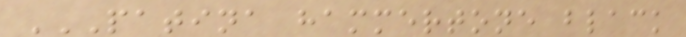PATINA HAMMERTONE BLACK
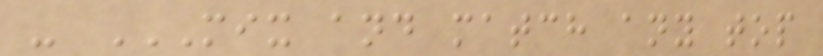- MIX AND MATCH ANY TOP
